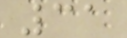31
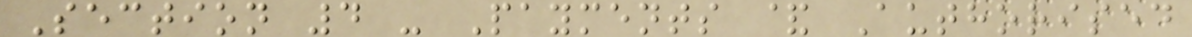Section 4 - Payments & Authorised
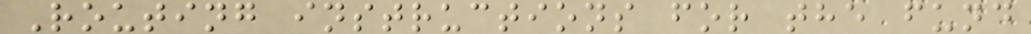Routing instructions for the fund
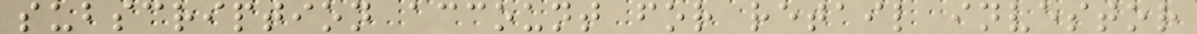subscription account for retail investor
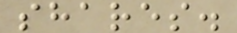shares.
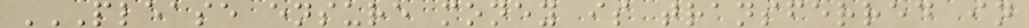PLEASE ENSURE MONEY IS TRANSFERRED IN
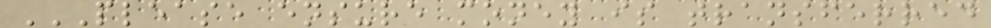PLEASE ENSURE MONEY IS TRANSFERRED
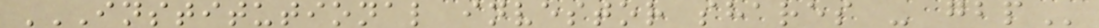INSTITUTIONAL INVESTOR SHARES - GBP
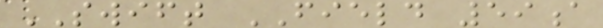SWIFT FIELD 59a
